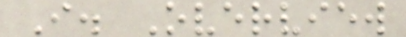I. Overview
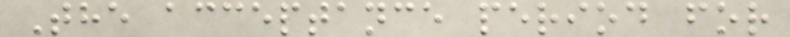The acceptance period for
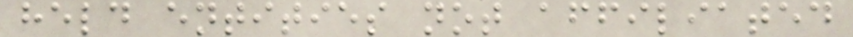held entities not affiliated
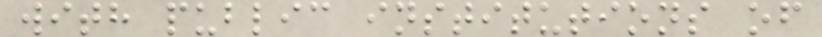with public institutions of
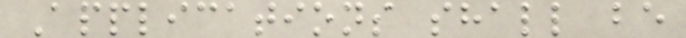Applications shall be
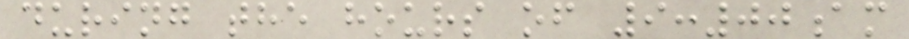during the hours of 9:00am
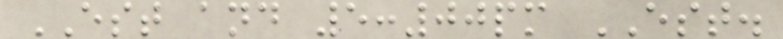EST and 5:00pm EST.
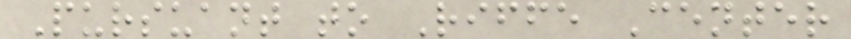Pursuant to Riffe Center
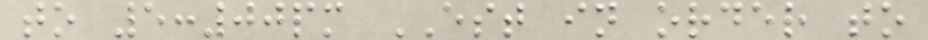to 5:00pm EST in order to
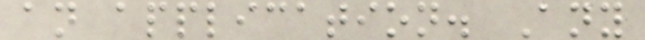an application. Any
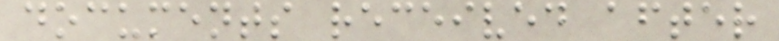documents received after
